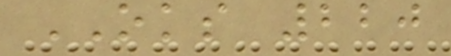OKS 220
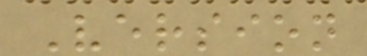Version
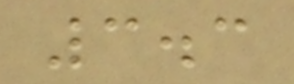3.3
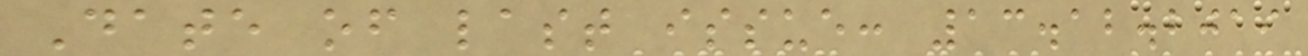Date of last issue: 13.12.2019
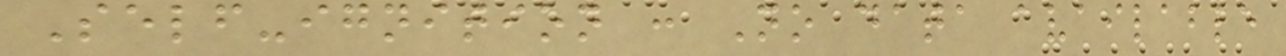Self-ignition : No data available
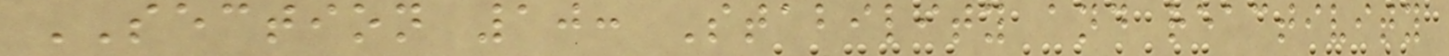SECTION 10: Stability and reactivity
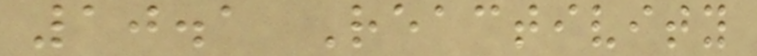10.1 Reactivity
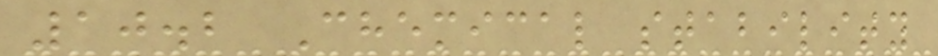10.2 Chemical stability
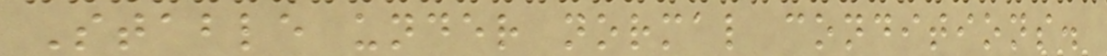Stable under normal conditions.
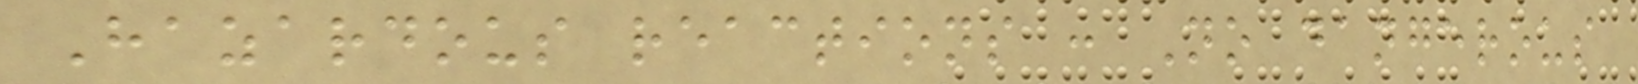Hazardous reactions : No dangerous
